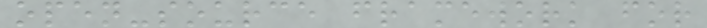open-source framework for
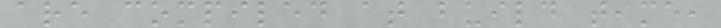are compiled at build time,
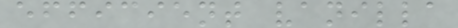efficient vanilla
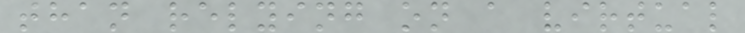than relying on a virtual
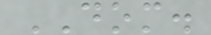DOM.
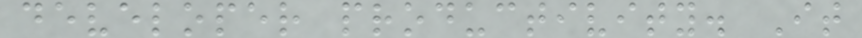developer productivity. It
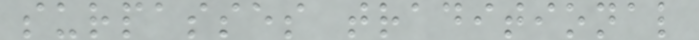surpasses traditional
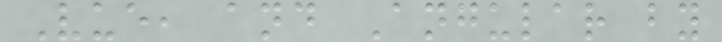Vue, and Angular by
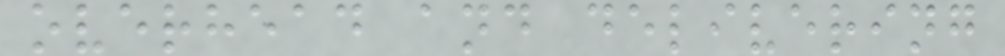overhead and delivering
